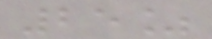25%
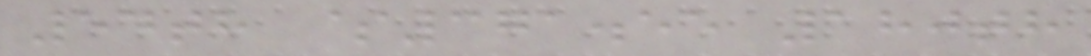54th $371.55 180th
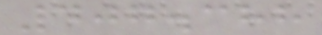407.388
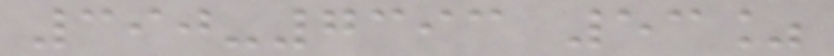390-7393 53%
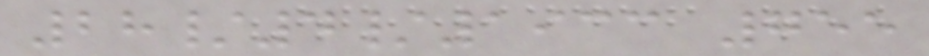28/4/1933 755
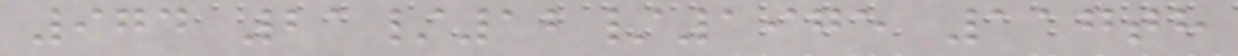974 21/12/1975 117th
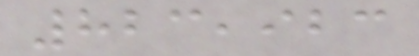823,923
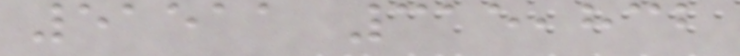51511 315,832
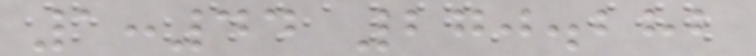1:44 270.282
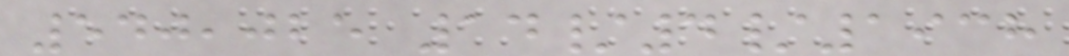540,025 14/4/1938
